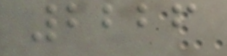2226
